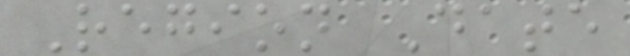Region Date
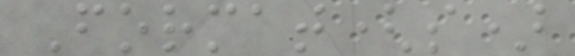Format(s)
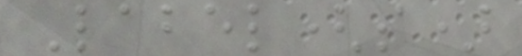Label(s)
